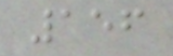156
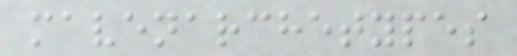mavenarchetypes
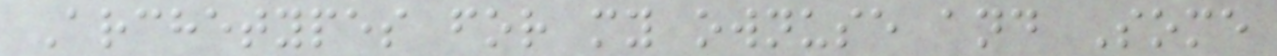Archetypes for my ownuse and Some
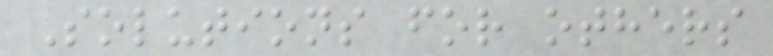Solutions for others
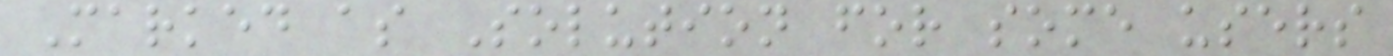Marked as Solution for some users
